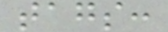tags:
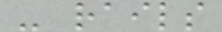- rails
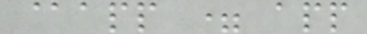@app = app
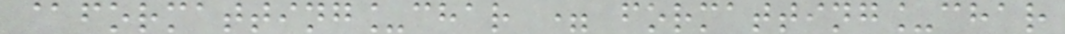@formatting_char = formatting_char
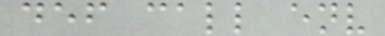def call env
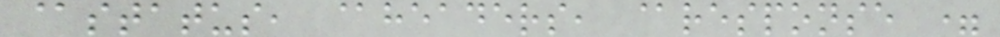@status, @headers, @response =
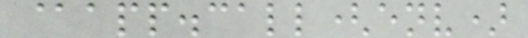@app.call(env)
